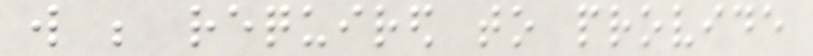will be required to provide
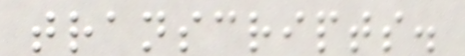transcripts.
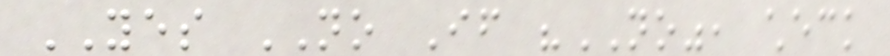YES NO If "NO", check
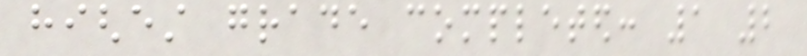highest grade completed: 1 2
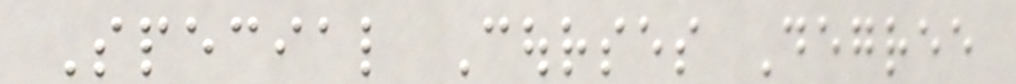Special Courses Degree
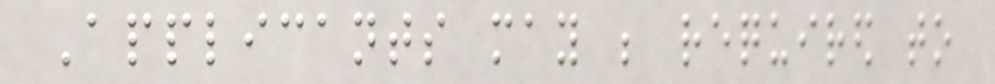Applicants may be required to
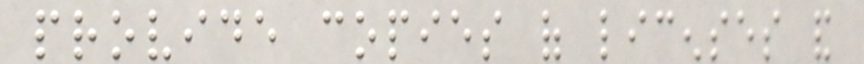provide copies of licenses and
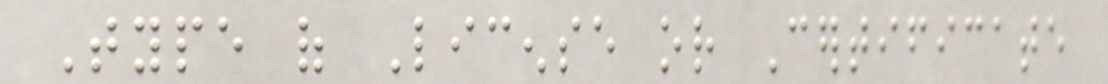Type of License or Certificate
